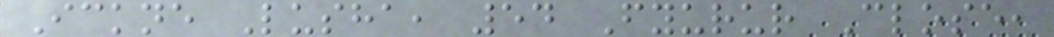Ickne Lusha, 54 Fyurur Close,
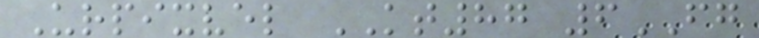Urpixvel KT87 6FG
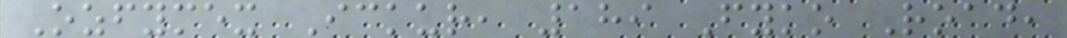Ozfymex Ickur, 189 Fyko Road,
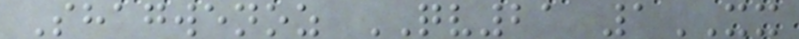Shagwenoz QV21 1XX
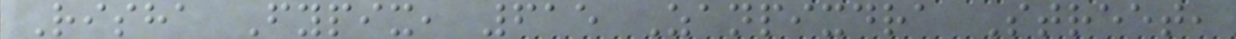Risha Fypix, 615 Zanpixdra Street,
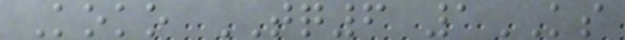Koko TQ6 1KS
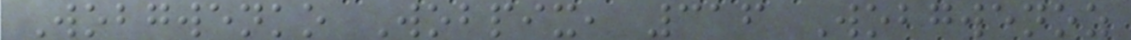Wobgwenko Wobpix, 316 Wobgwenoz
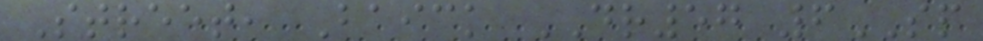Street, Baick DR57 6SP
